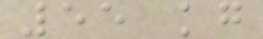55 kg
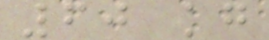60 kg
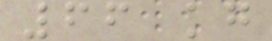66 kg
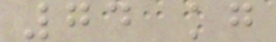74 kg
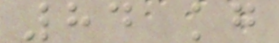84 kg
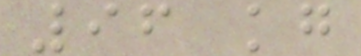96 kg
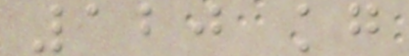120 kg
